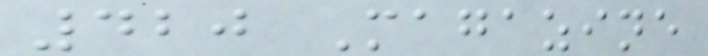420 Magazine
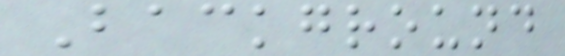Background
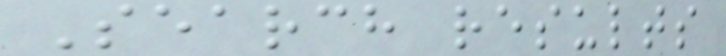Search results
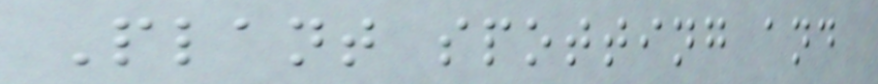Plant spotting and
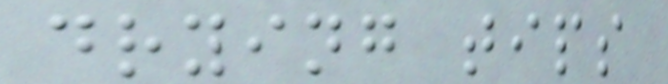drying tips
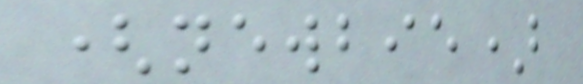(newbie)
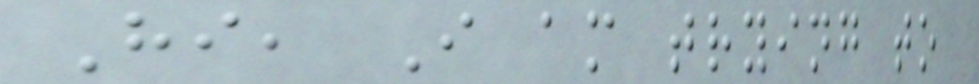Hi, I am trying to
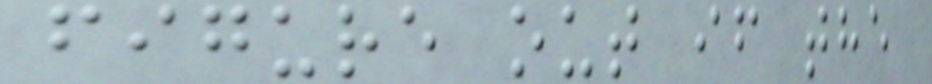figure out if the
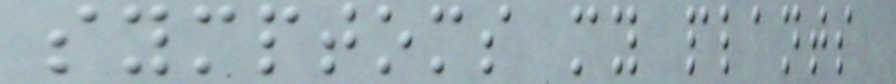symptoms my plants
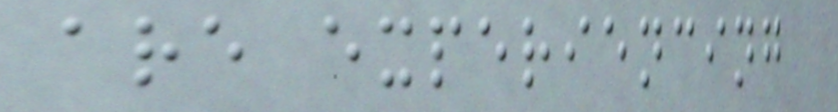are experiencing
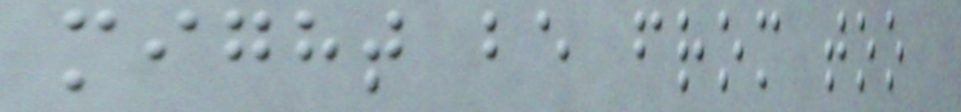might be from too
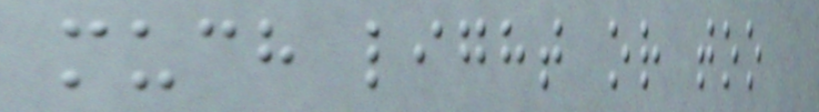much light or too
